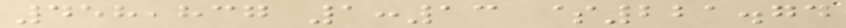458,837 1:13 $221.74
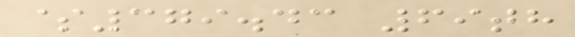$379.43 69th
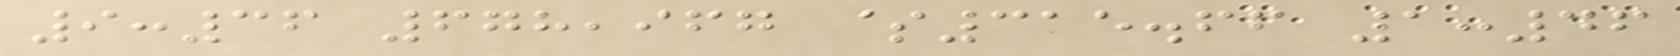9:36 678,967 $315.66 1:46
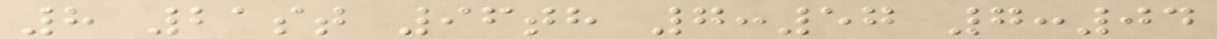8 21st 96th 7:57 7:04
